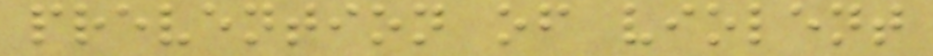prevention of violent
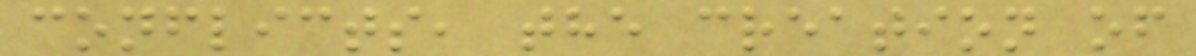conflicts, the creation of
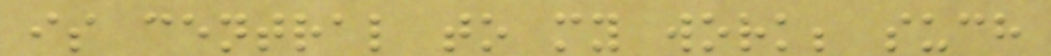is central to my work; such
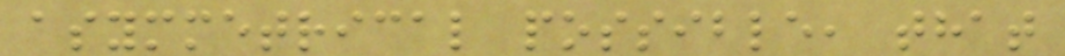asymmetrical possible, that
